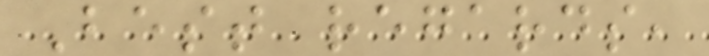Best regards,
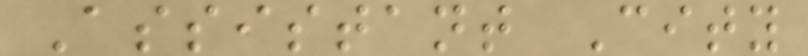Assistant City
